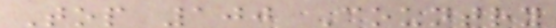Top 100 Country
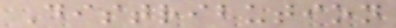Distribution
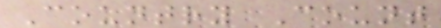Country Count
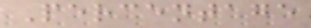Percentage
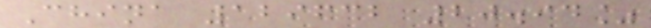China 129632 20.94%
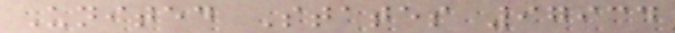United States 97934
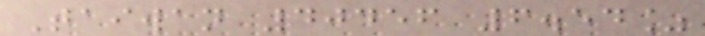Taiwan 40456 6.54%
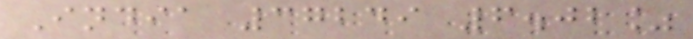India 37249 6.02%
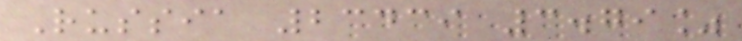Russia 23439 3.79%
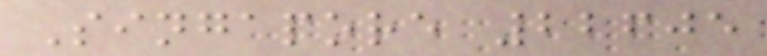Singapore 22605
